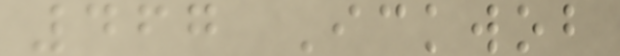467 Ickwob
